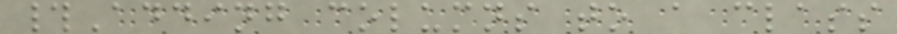#Adding columns to a class
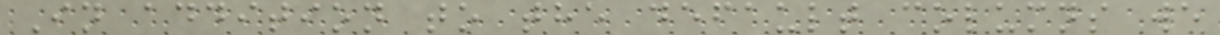In addition to the default columns we
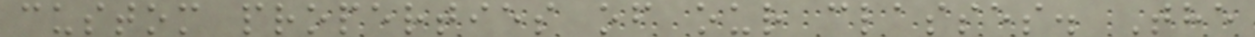custom properties of our classes. The
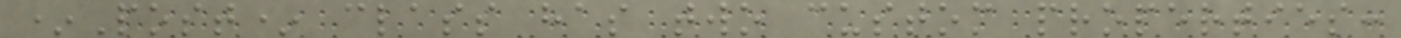*Post* class has two custom properties:
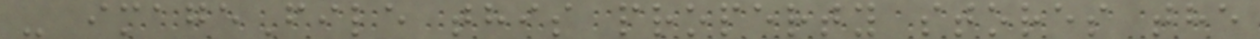- imageFile this property stores the
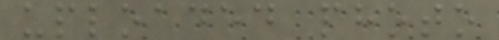uploaded photo
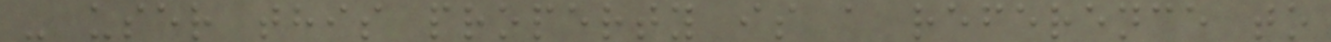- user this property is a reference to
